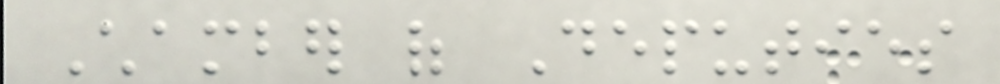Chamber of Deputies
